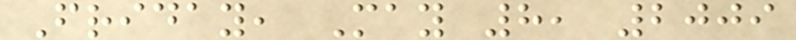Friday, May 8, 2009
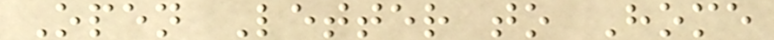Open Letter to Home
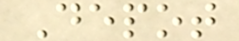Depot
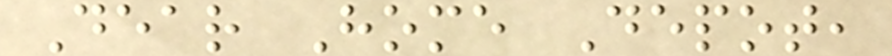Dear Home Depot,
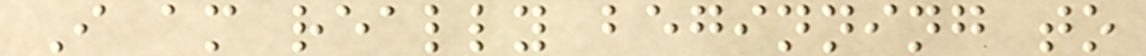I am really beginning to
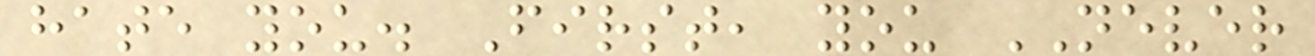hate you. First, you NEVER
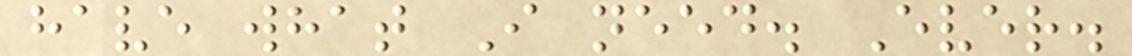have what I need. Ever.
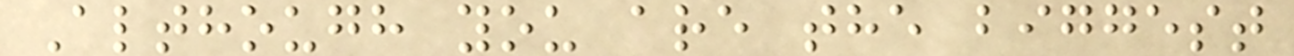Although you are the biggest
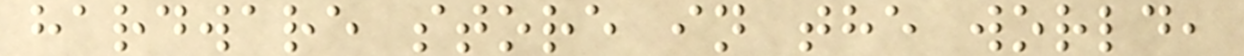hardware store in the world,
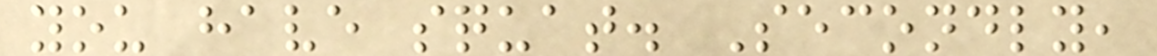you have squat. Secondly,
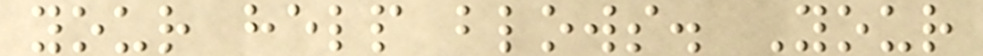your help blows. Your
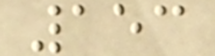153
